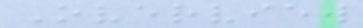Overview
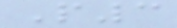P3
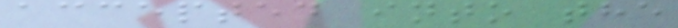accepted into the
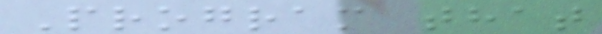Program that
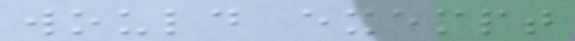would exempt
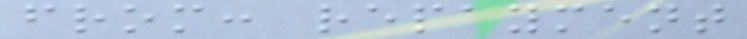from: repayment
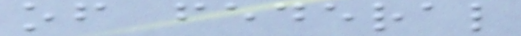of federal
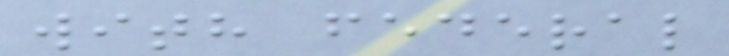with federal
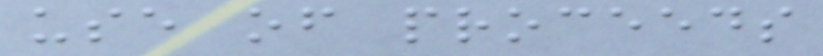use of proceeds
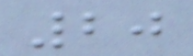20
